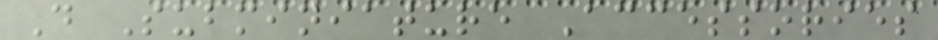D Subminiature Accessories
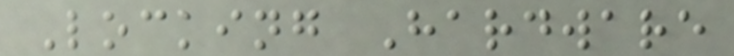Locking Hardware
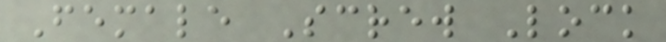Female Screw Lock
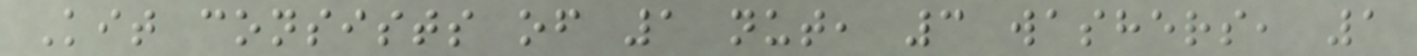Kit consists of 1 nut, 3 washers, 1
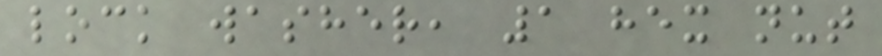lock washer, 1 hex nut
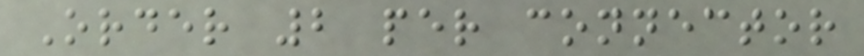Order 2 per connector
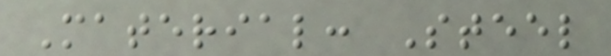Material: Steel
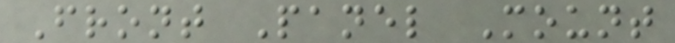Front Panel Mount
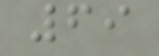69
